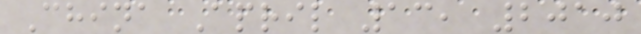China April 13, 2010
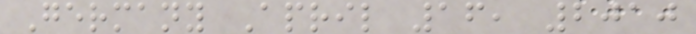Germany April 16, 2010
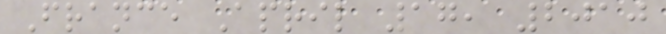France April 17, 2010
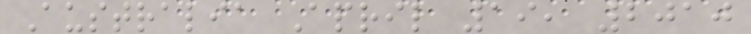Australia April 19, 2010
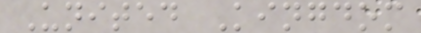United Kingdom
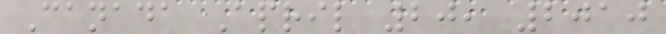Canada April 20, 2010
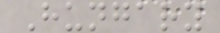Hungary
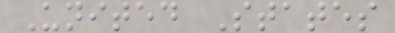United States
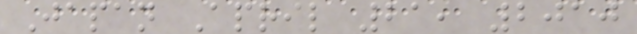Japan April 21, 2010
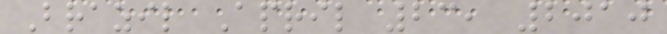Brazil April 23, 2010
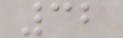32
